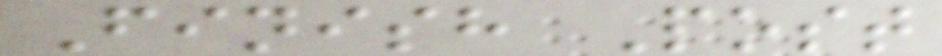Finish Post
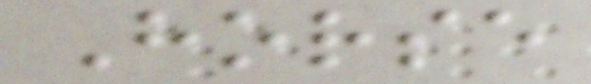Horse
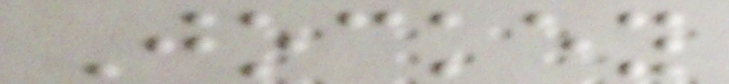Jockey
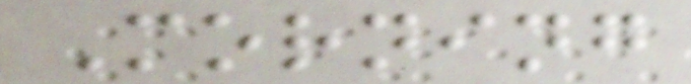Morning
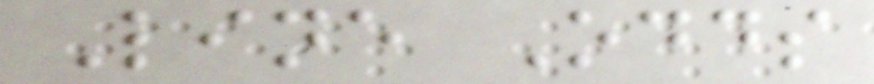Line Odds
